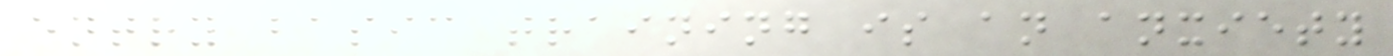entry basic training is an anxiety
